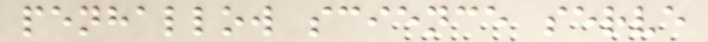penhallow science serve
